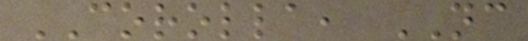COROLLA, NC
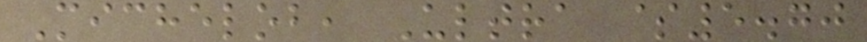Michelob, Ultra $5.70
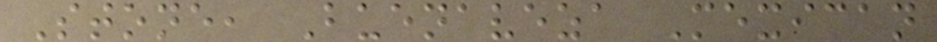Stone, Buenaveza Mexican
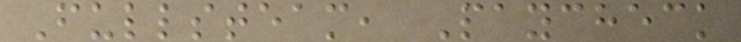Fullsteam, Paycheck
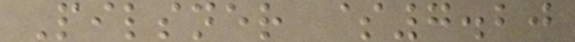Pilsner $7.20
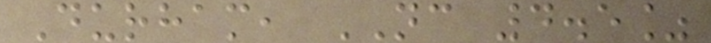Durham, NC 4.5%
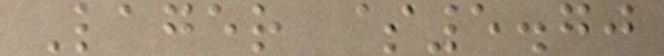Lager $5.70
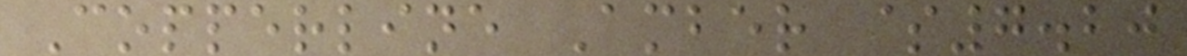Copperline Amber $7.20
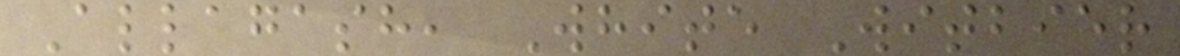Allagash, White Witbier
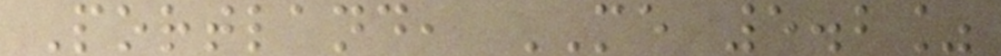Portland, ME 5.2%
